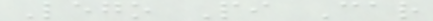Lego Pi Car
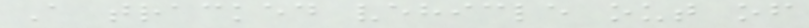A tracked vehicle out of
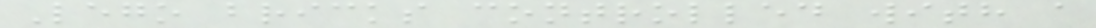Lego bricks controlled with a
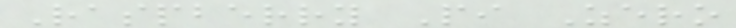Raspberry Pi Zero
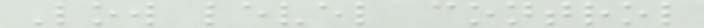Low level control
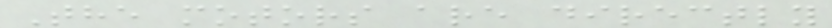The motors are directly
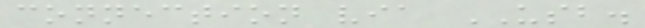connection via USB.
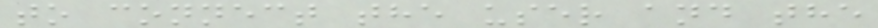to connect the user and the
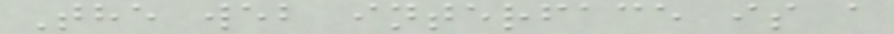The web interface is a
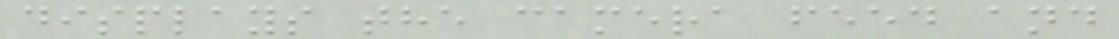displays the camera feed and
